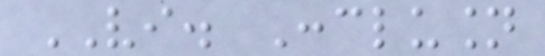VI. Conclusion
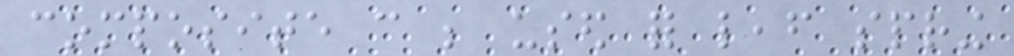composite can be used for leaf spring
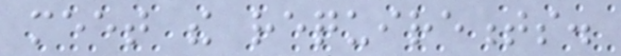meet the requirements.
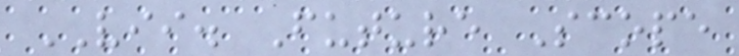VII. Future Scope
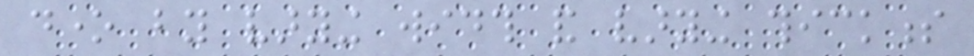done by varying width and varying thickness
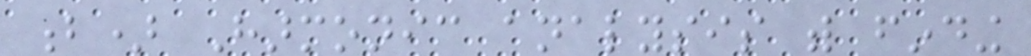b) Harmonic analysis with finding
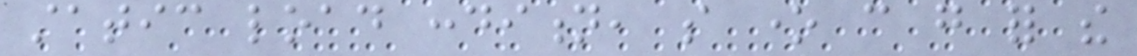static load condition, so one can go for the
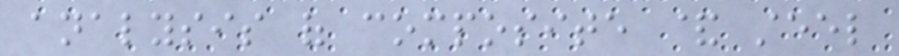analysis of composite & steel
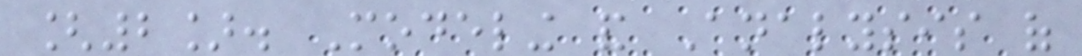[2]. Modeling and Analysis of
